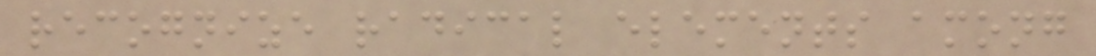recognize radical elements among
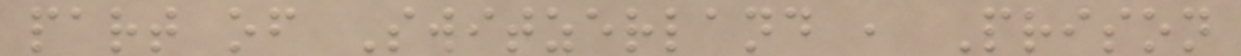part of Switzerland , Prison
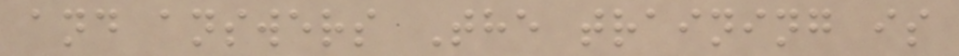and answers The training is
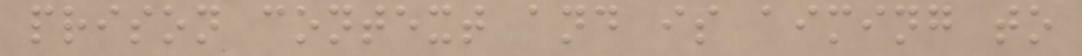prison context and is aiming to
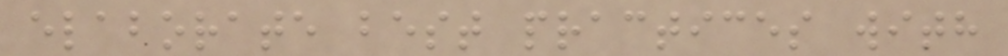elaborate best practices with
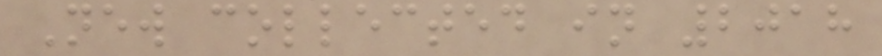New collected in 2018
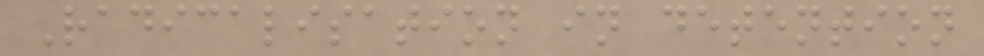Radicalisation in detention
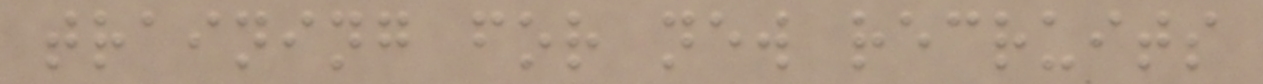training for new recruits
